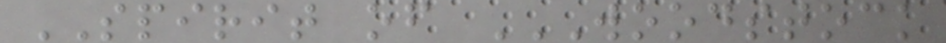SPIRIT of WOODSTOCK
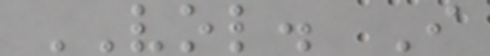VOL. I
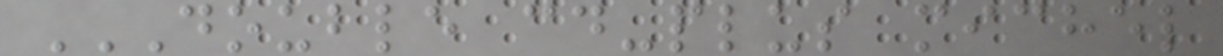DOUBLE CD-PLUS MICHEL
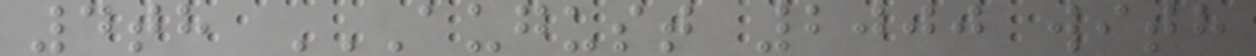4th AUGUST 2000 WITH
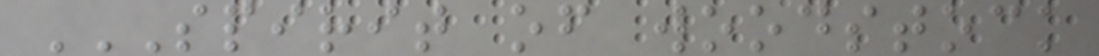SPIRIT OF WOODSTOCK
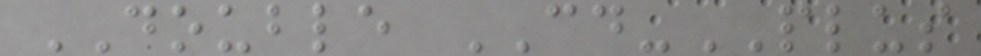DOUBLE CD-PLUS
